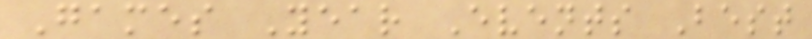Games Year Events Best
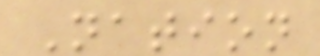Nation
